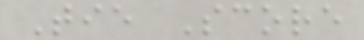Tie Score
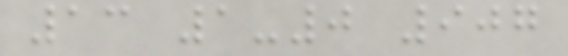13 1-0 907
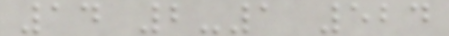14 2-1 524
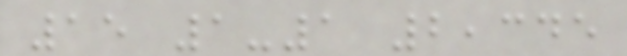15 1-1 2,345
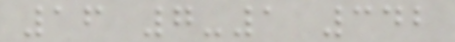16 7-1 342
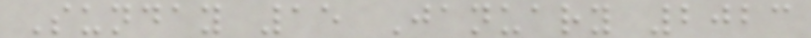Sunday 15 January 2023
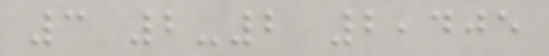3 2-2 2,405
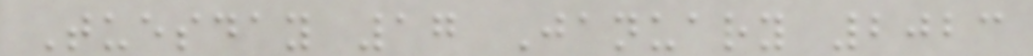Tuesday 17 January 2023
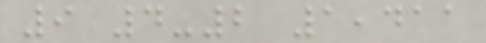9 4-2 1,411
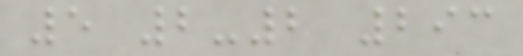5 2-2 293
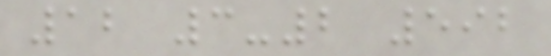12 3-2 592
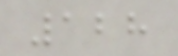128
